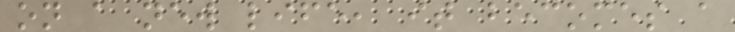on a new life, it becomes a
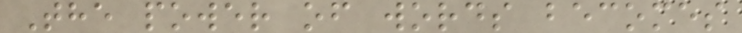The power of words becomes
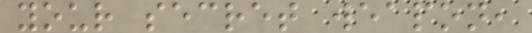your secret weapon,
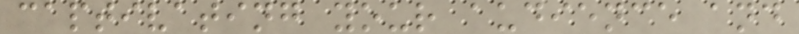captivating your audience and
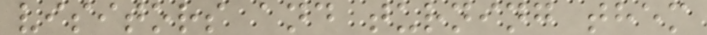visitors and turning them
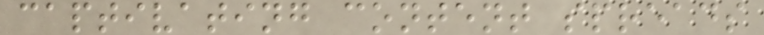captivating content spreads
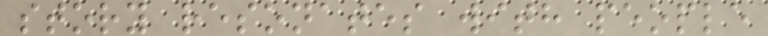story resonates with people
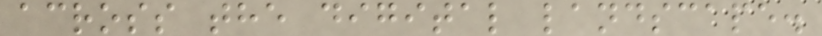across the digital landscape.
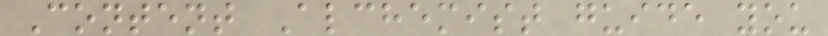Content Alchemist guide you
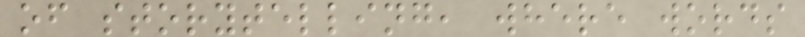of storytelling, where words
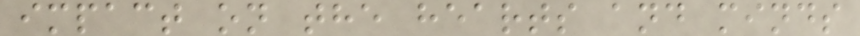impact on the hearts and minds
